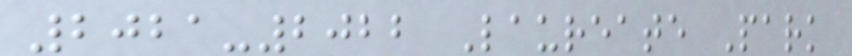2021-2022 Laureate Park
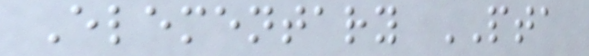Elementary PTA
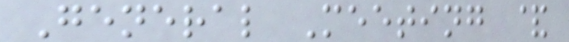General Meeting &
